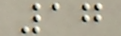17
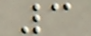3
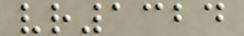vr1324
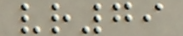vr79
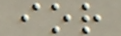ior
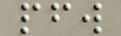pfw
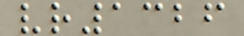vr1326
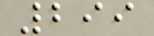299
